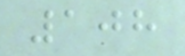108
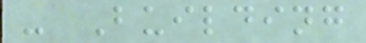- Building
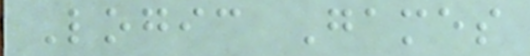Logic Games
